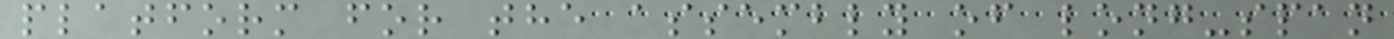platform for the assembly of long-span
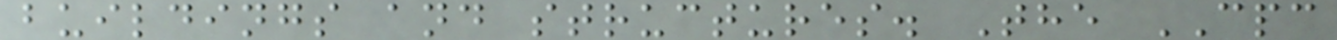buildings and structures. The CPC
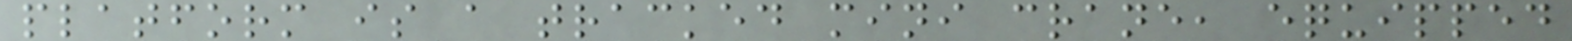platform is a tracked mini crane, equipped
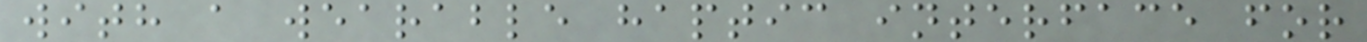with a wearable haptic interface for
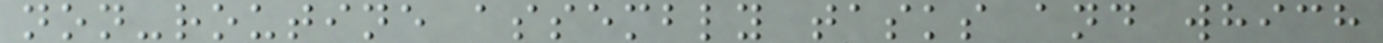non-routine assembly tasks and which
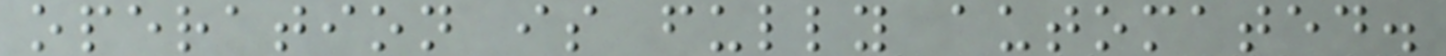operation is fully automated.
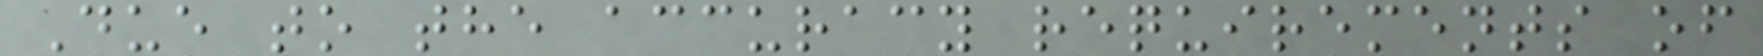Due to the accuracy requirements of
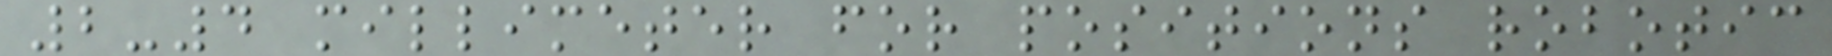2-4 millimeter for positions robotic
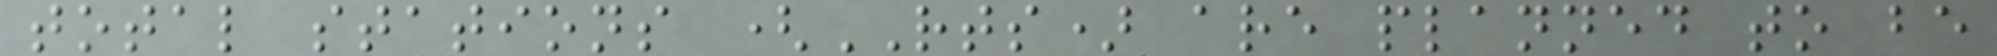total stations (RTS) are planned to be
